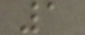1
